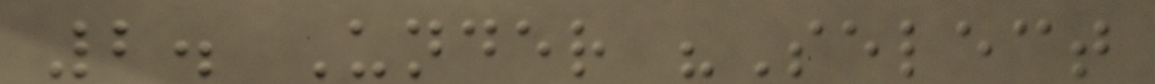2. Under "Select
